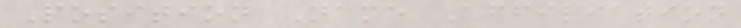Position Name Affiliation
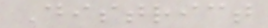District
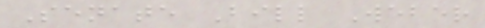Senate Bill Weber
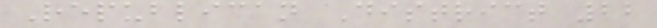Republican District 22
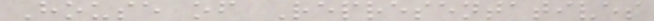House of Representatives
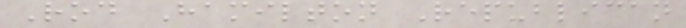Rod Hamilton Republican
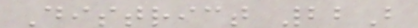District 22B
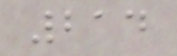214
